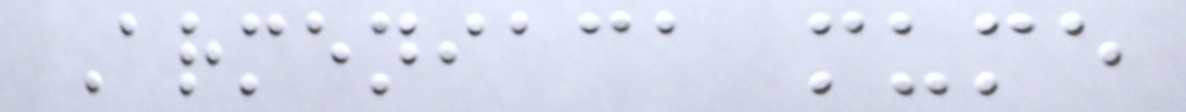Armeniaca mume
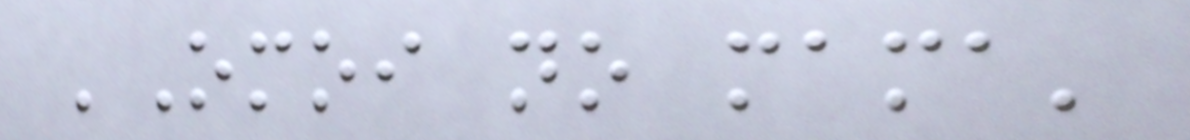'Omoi no mama'
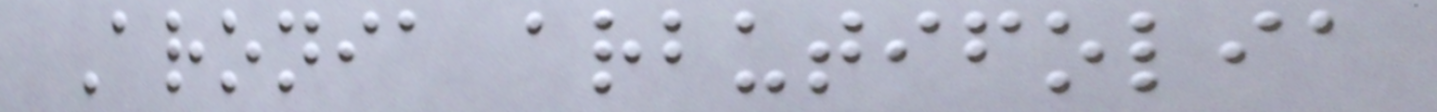Aronia arbutifolia
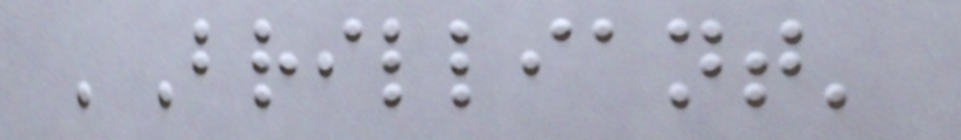'Brilliant'
